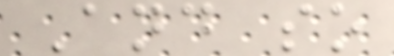And so
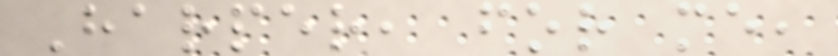Harper, for me,
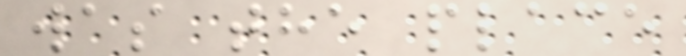was the place
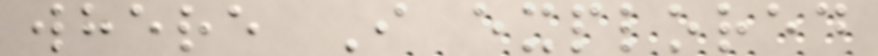where I explored
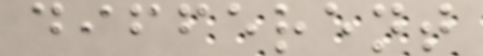different
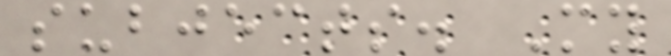subjects. My
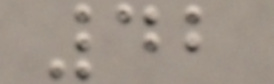42
